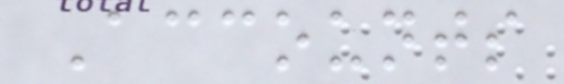Accounts
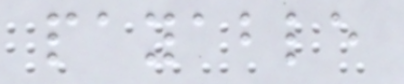payable
